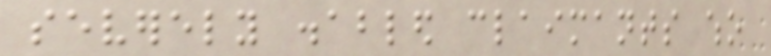severely disabled claimants who
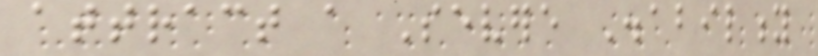attract a Severe Disability
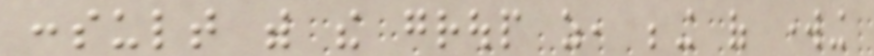consult with the group as, being of working
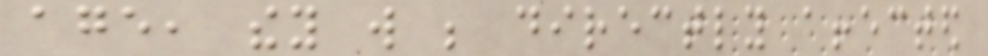age, they will be directly affected
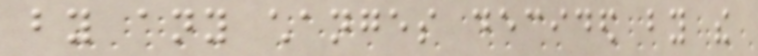by any changes decided by the
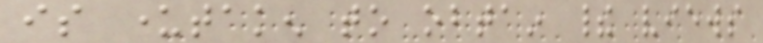is undertaken to obtain their views
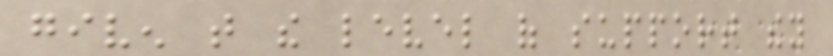given that the level of support they
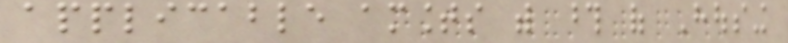applicable amounts with those of Housing
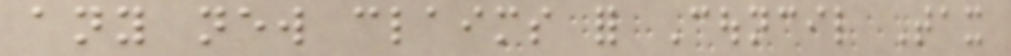any new claims for Council Tax
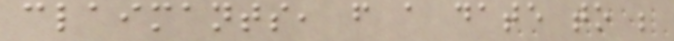claimants, from a date to be
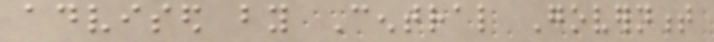advised by Central Government
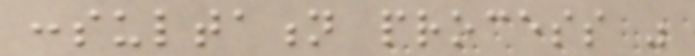consultation process was
